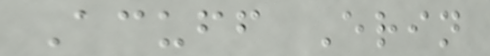Acuff Erin
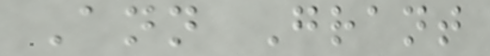Ann Grant
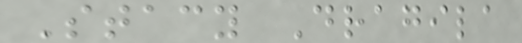Stacy Dragila
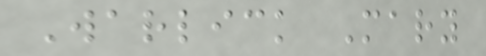Warlick Mary
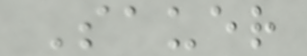Sauer
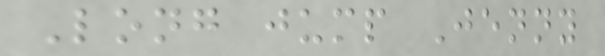Long jump Jenny
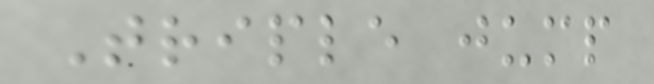Triple jump
